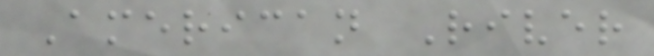American River
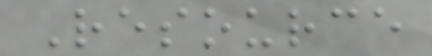Resource
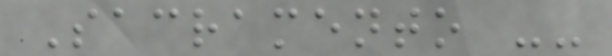Sacramento --
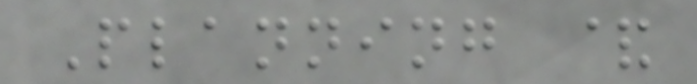Planning &
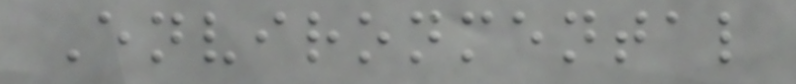Environmental
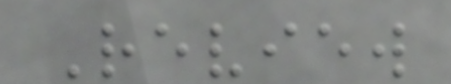Review
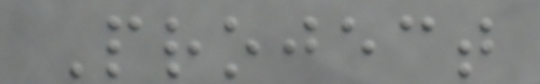Project
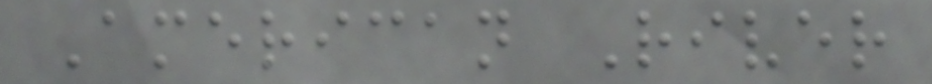American River
